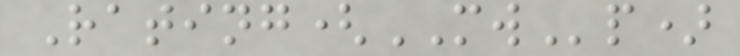Rating(MWp)
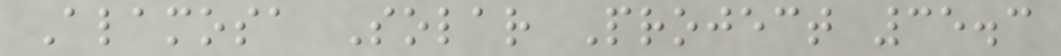Alamosa Solar Project 35.3
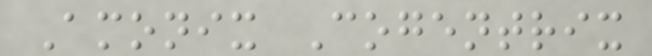Amonix Cogentrix
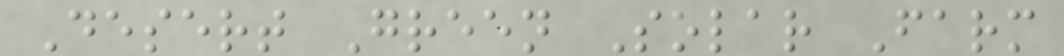Desert Green Solar Farm
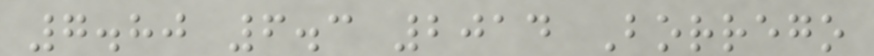7.80 6.3 2014 Borrego
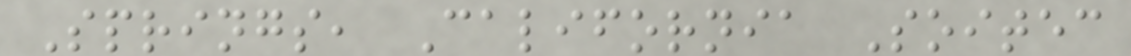Springs, California Soitec
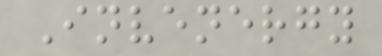Invenergy
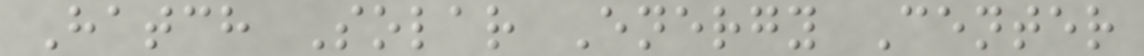Hatch Solar Energy Center
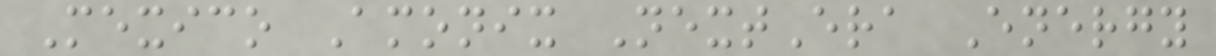Mexico Amonix NextEra Energy
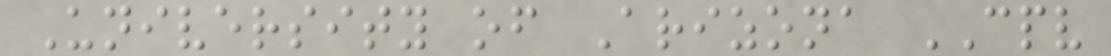University of Arizona CPV
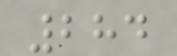284
